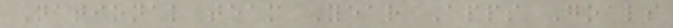National team Year Apps Goals
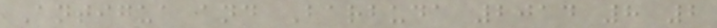Antigua and Barbuda 2014 8 2
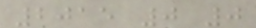2015 0 0
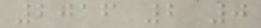2016 2 0
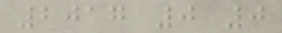2017 0 0
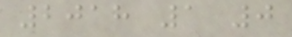2018 1 0
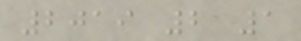2019 2 1
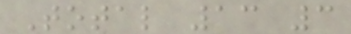Total 13 3
